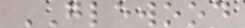GLEWOOD
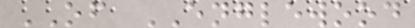OF ENGLEWOOD
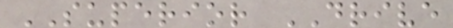SUPERIOR DRIVE
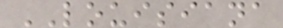LOUISIANA
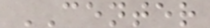CENTER
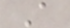A
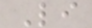Li
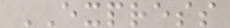EXPRESS
